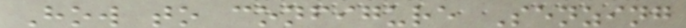How to configure Senzing
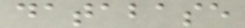database
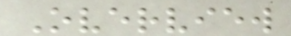Overview
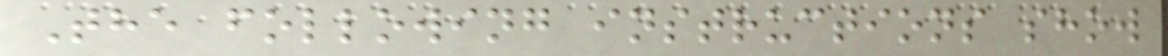The following instructions show
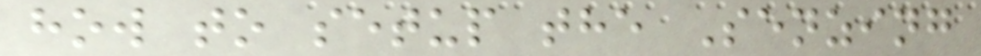how to setup the Senzing
